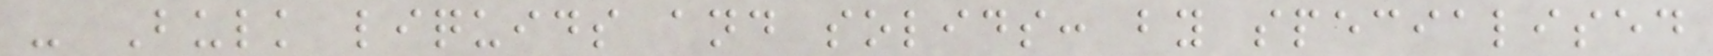- Bulk liquids and solids: by specialised
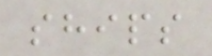ships
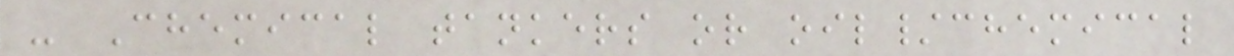- Chemical tankers or oil/chemical
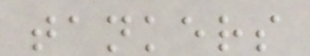tankers
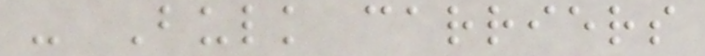- Bulk carriers
